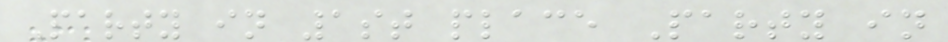Party in 1st place Party in
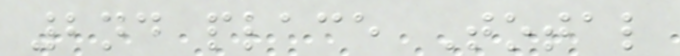2nd place Total
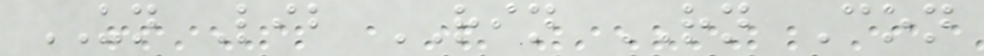UN Lib RIN RN Con
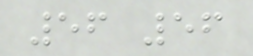56 56
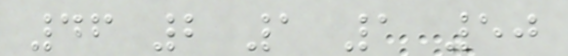46 2 1 1 50
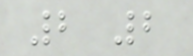2 2
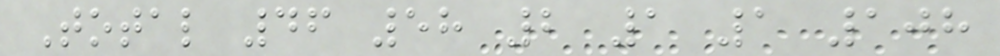Total 46 58 2 1 1 108
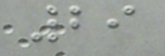29
